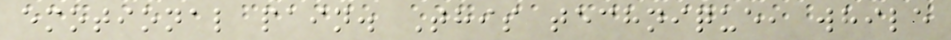emotional pain. This technique, while
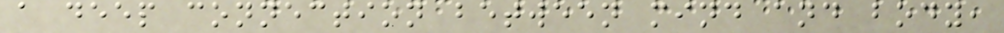a deep connection between mind and body,
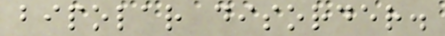bipolar disorder.
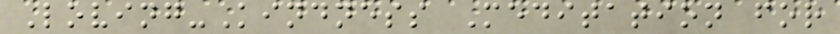Loving-Kindness Meditation for
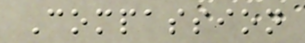Compassion
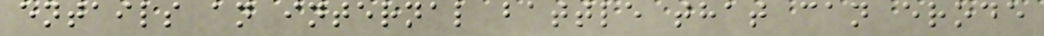entails an internal battle that can erode
